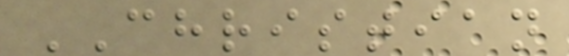CHRISTIAN
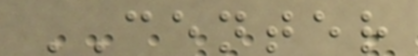CENTER
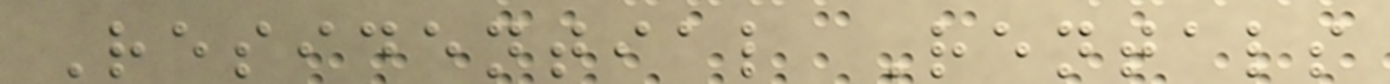Residential Rentals
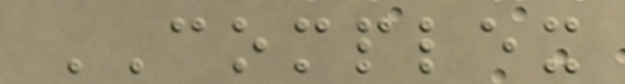COMPLEX
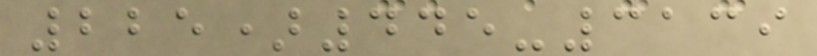225)445-3139
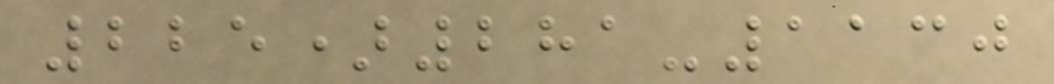225)281-1130
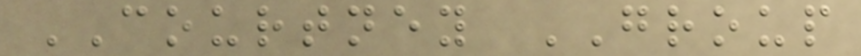COURTNEY GROUP
